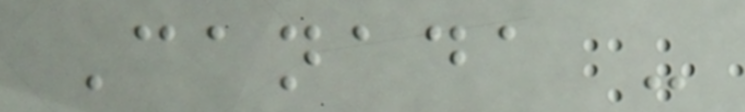Canada -
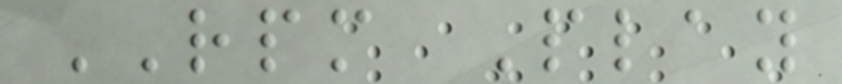RPM Play
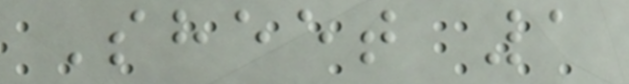Sheet 1
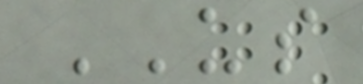US
